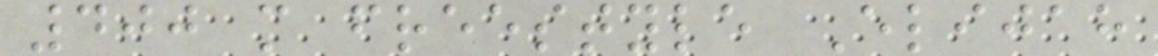400 m freestyle Elijah
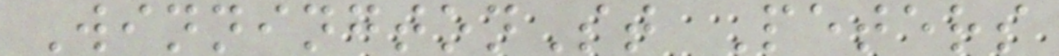WinningtonSt Peters
